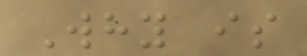Why is
